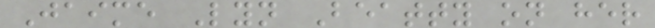Jaime Lyn Beatty on her
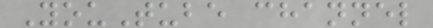YouTube channel
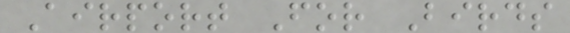Airport For Birds
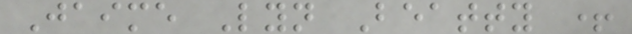Jaime Lyn Beatty +
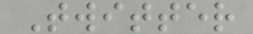Twitter
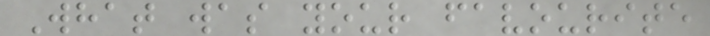What was your favourite
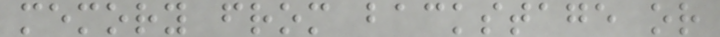memory from backstage or
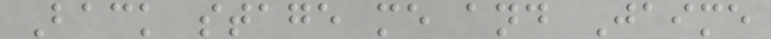Back stage me and Jaime
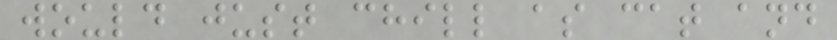would just chill as cat and
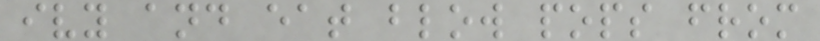ivy and eat blow pops from
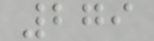279
